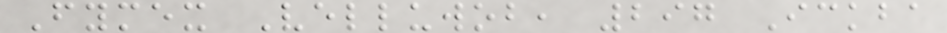Fymex Velluwob, 297 Ickba
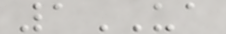1UA
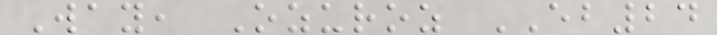Way, Ozuroz EB24
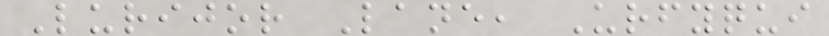Lurijor Lane, Urfyqui
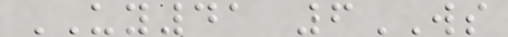UY41 6WS
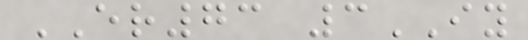ER73 3IY
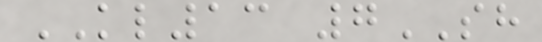KL13 7SH
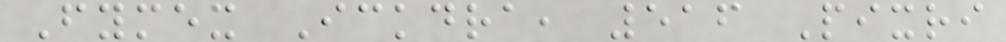Fymex Ickdra, 516 Pixri
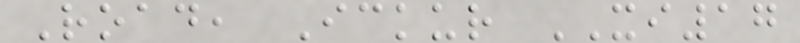Road, Ickur XI17
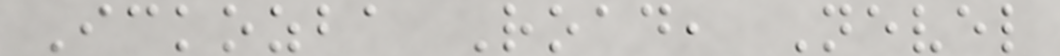Ickozba Road, Nevel
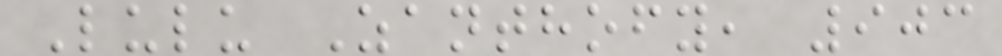Lulu Zanthofy, 903
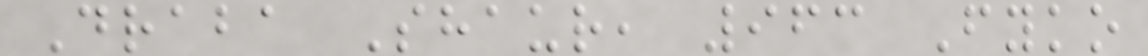Draba Shaur, 963 Fyko
